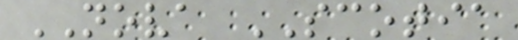NOVA SCOTIA
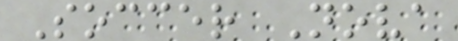Soccer Nova
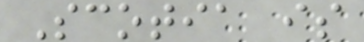Scotia is
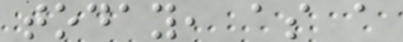today, as a
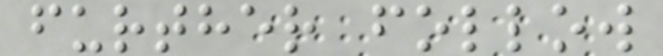further follow
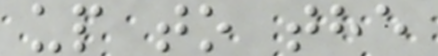up to the
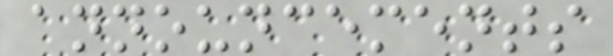announcements
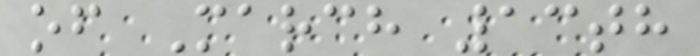of March 13th
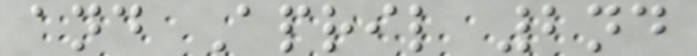and April 2nd
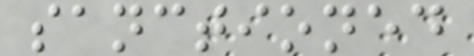sanctioned
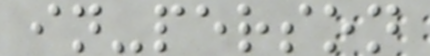in-person
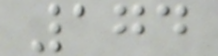174
